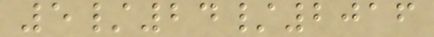5/24/2016
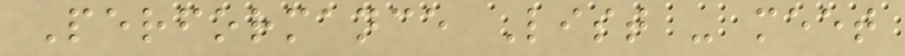Performance List - meet
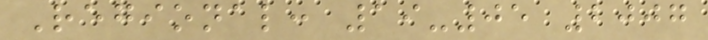Regional: 19-05 2007
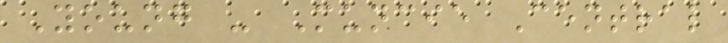Young - Muncie Central
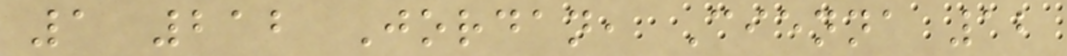1 212 Jordan, Cienna 12
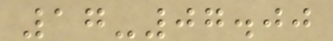17-07.00
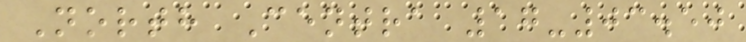North Centra 17-03.50
